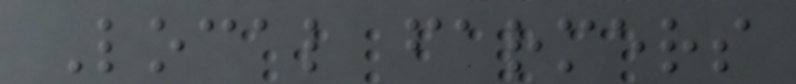Local farmers
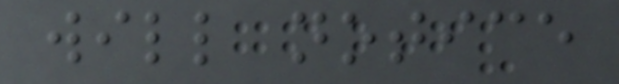will notice
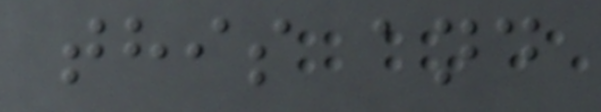this and
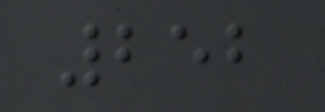252
